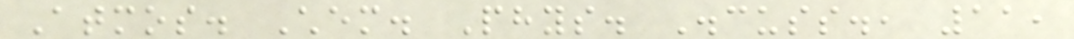Atmos. Chem. Phys. Discuss., 11,
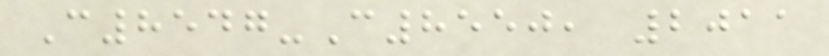C8547-C8550, 2011
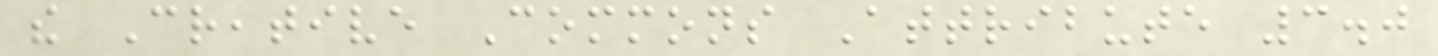the Creative Commons Attribute 3.0
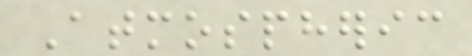Atmospheric
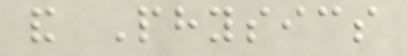and Physics
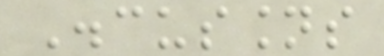Discussions
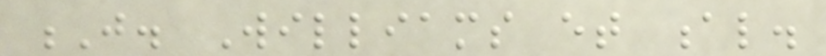J. Williams et al.
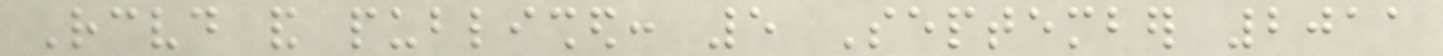Received and published: 5 September 2011
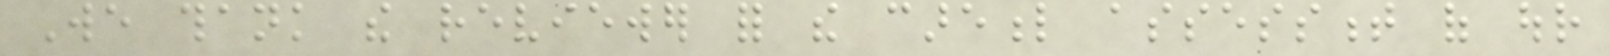We thank the reviewer for the careful assessment of our
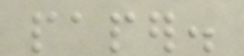paper.
